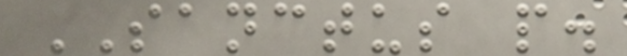SANCTUS p.
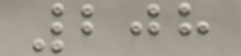208
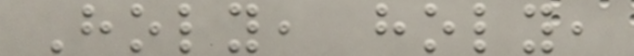Holy, holy,
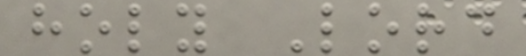holy Lord
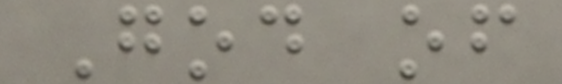God of
